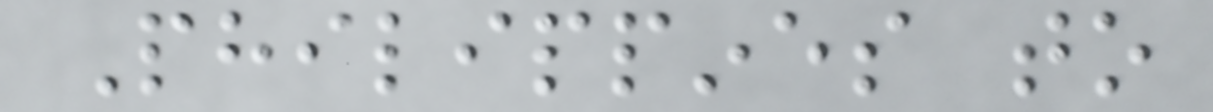Philippines to
